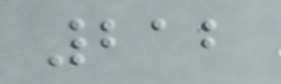212
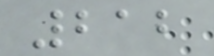212
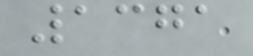1371
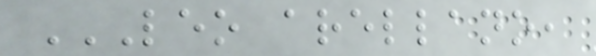LEO ARELLANO,
